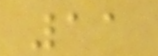11
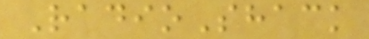RadioShack
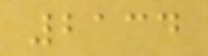2134
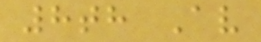8th Av
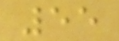55
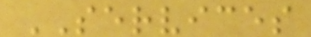SERVICES
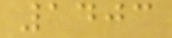1403
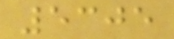5305
